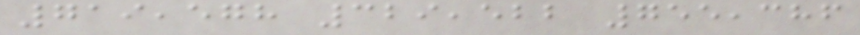719,578 329,522 755,386
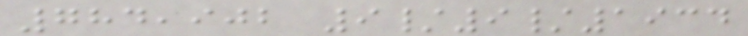784,902 9/9/1934
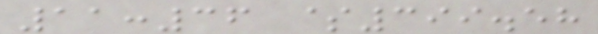11:36 $399.58
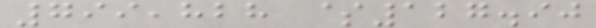799,828 $127.90
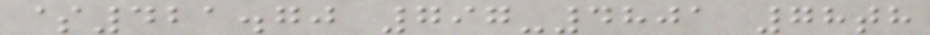$421.70 797-4801 78th
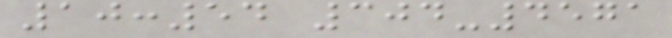10:54 304-4571
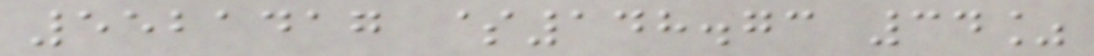5521417 $148.73 34%
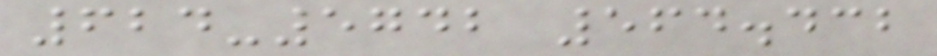624-5742 564.432
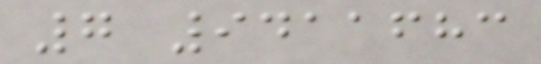7 9411683
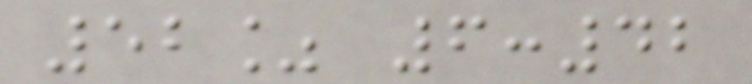52% 6:42
